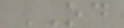OD
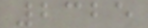2325
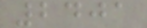2401
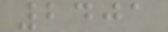2401
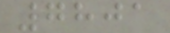7801
